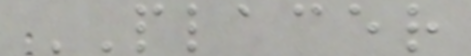PLACER
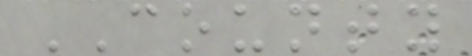COUNTY
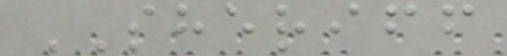SHERIFF
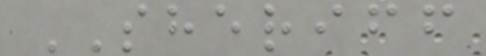SHERIFF
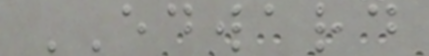EDWARD
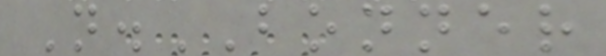N.BONNER
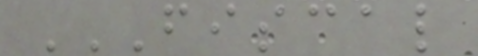FISCAL
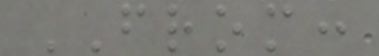FROM:
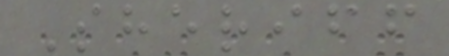Sheriff
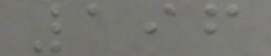196
